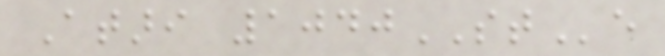Atari 1040STe
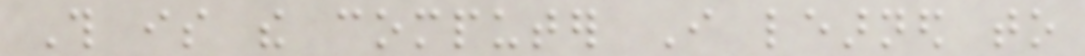This is the computer I learned to
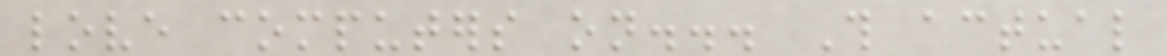love computers on... This actual
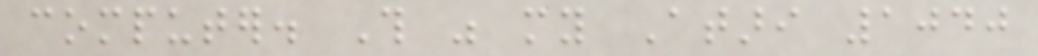computer. This was my Atari 1040
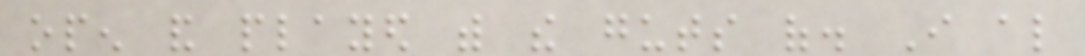open and played with the guts of. I also
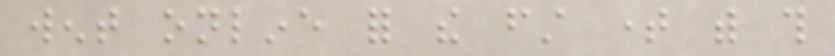went online for the first time with this
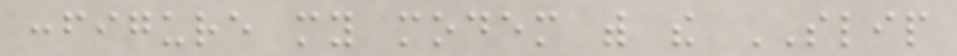configure my modem with the SLIP
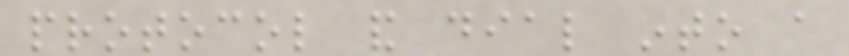protocol and dial into a
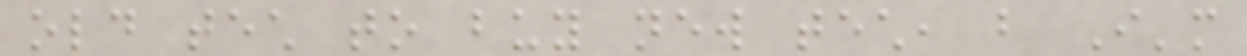old tech to buy new tech, but I'm
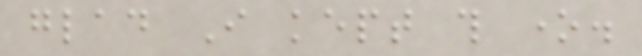glad I kept this one.
